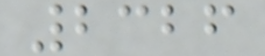2326
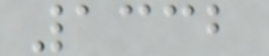1332
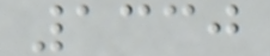1330
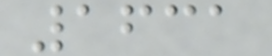1631
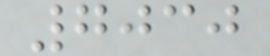7030
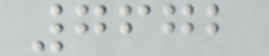7672
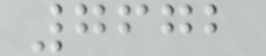7672
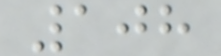108
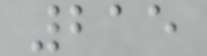215
